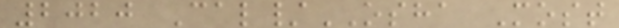2020 Cal/OSHA Most
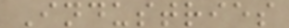Industries
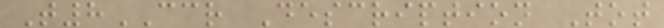T8CCR Description Tot
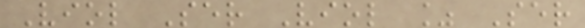Viol Ser Viol % Ser
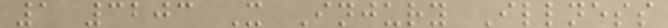1 3203 X Injury Illness
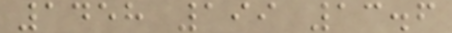1458 199 13.6
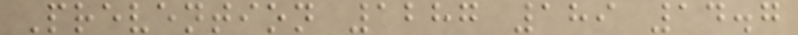Prevention 1287 189 14.7
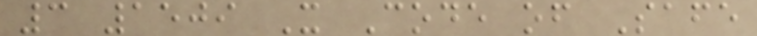3 1509 X Code of Safe
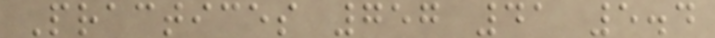Practices 757 41 5.4
